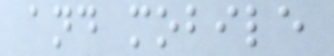and mobile
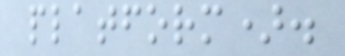platform).
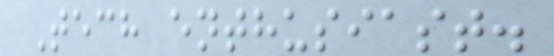Tech enthusiast.
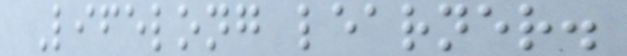Lifelong learner.
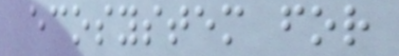ecosystem for
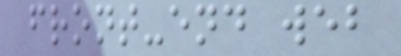front-end web
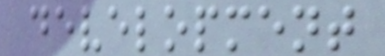development
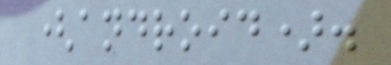(android).
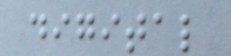digital
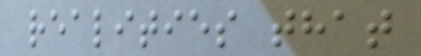realities that
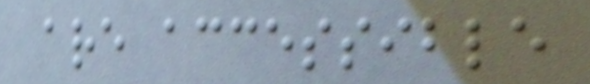are accessible
